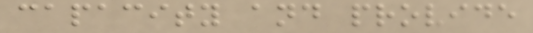capacity and provide
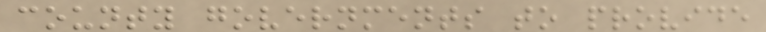county governments to provide
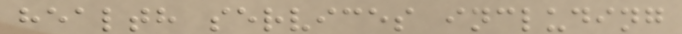health services including
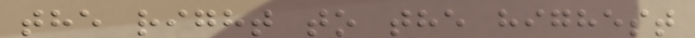the right to the highest
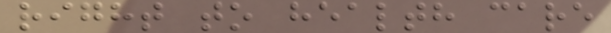right to health care
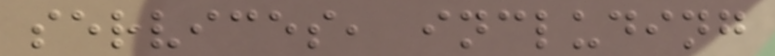services, including
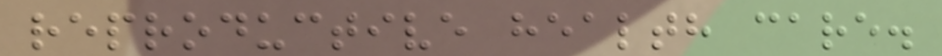reproductive health care.
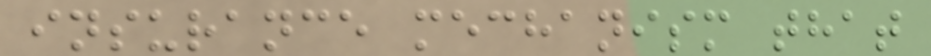insurance mechanism that
